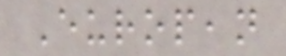European
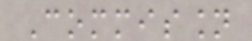Commission
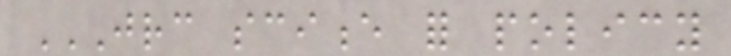JRC SCIENCE FOR POLICY
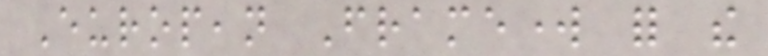European Framework for the
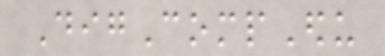DigCompEdu
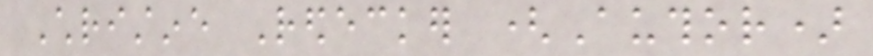Christine Redecker (Author)
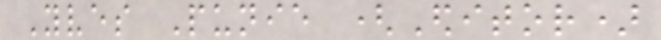Yves Punie (Editor)
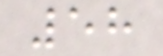58
